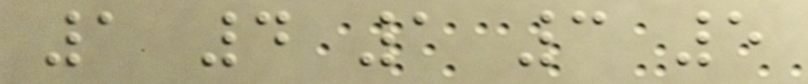1 4 1 3 5
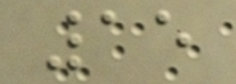15
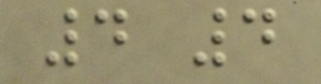4 4
